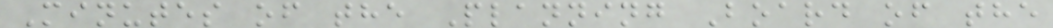Minutes of the Planning Board of the
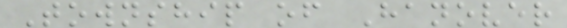Township of Hanover
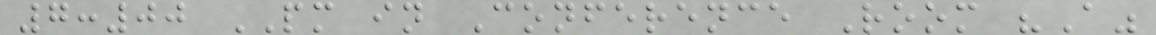7:00 PM in Conference Room "A"
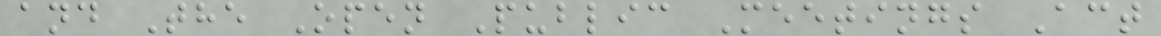and The Open Public Meetings Act
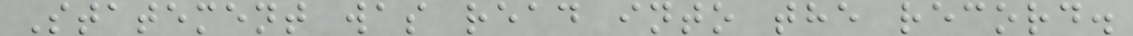Statement was read into the record.
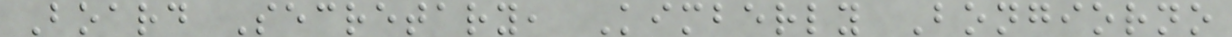Board Secretary, Kimberly Bongiorno
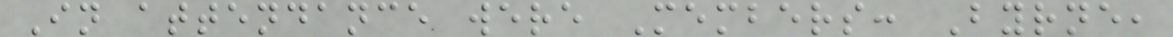In attendance were Members: Byrne,
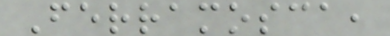Ferramosca,
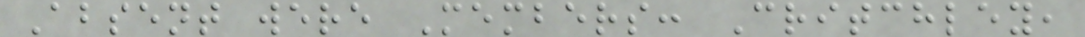Absent were Members: Critchley,
